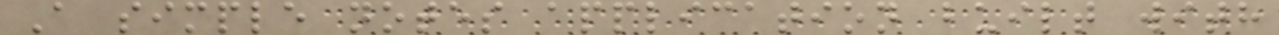A simple notes application built with
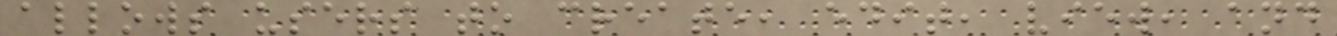allows users to create, edit, view, and
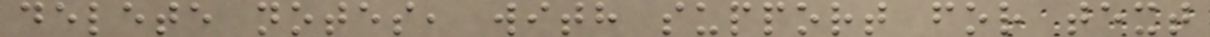delete notes, with support for text
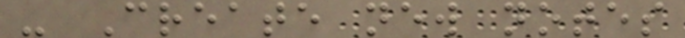- Create new notes
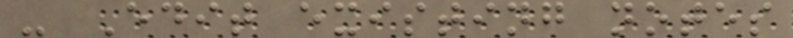- Edit existing notes
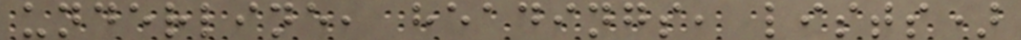underline, headings, lists)
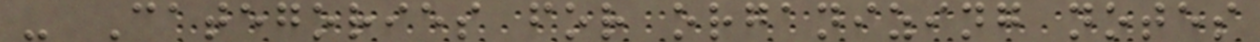- Categories for organizing notes
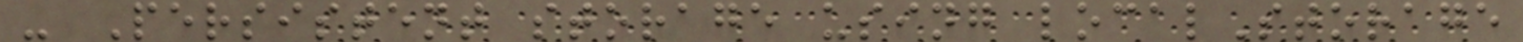- Persistent storage using localStorage
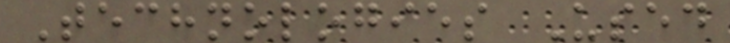Technologies Used
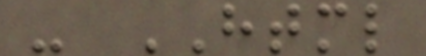- HTML
